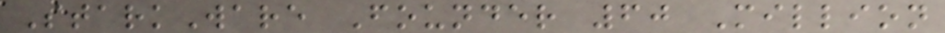StarkWare Founder 60 Million
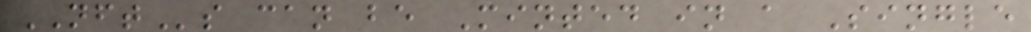NFTs can be Minted in a Single
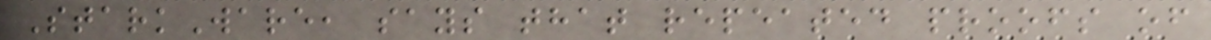StarkWare, says that repeated proofs of
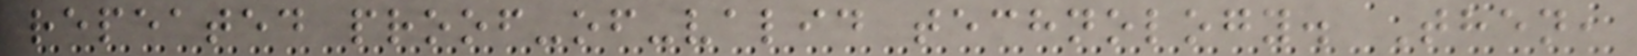repeated proof-of-valid technology. Then,
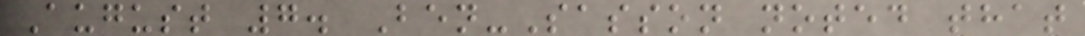August 7. Ben-Sasson noted that
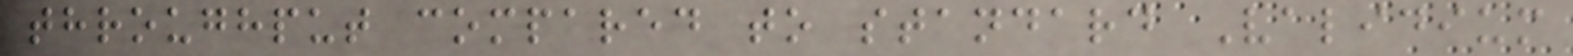throughput compared to standard Validium
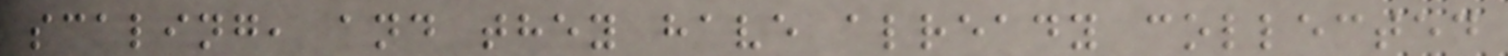scaling, and they have already collected
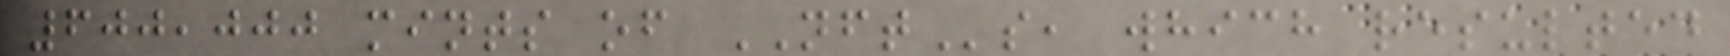600,000 mints of NFTs, which resulted
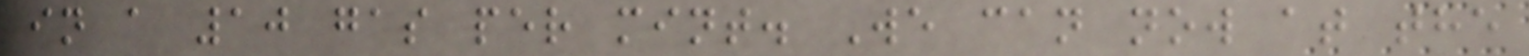in a 10 gas per mint. We can now at the
